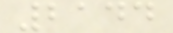2144
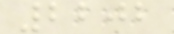2202
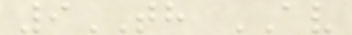9TH AV
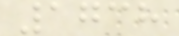1738
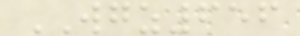WGZ656
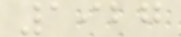1927
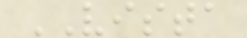VISTA
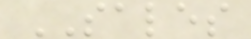SALES
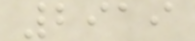2919
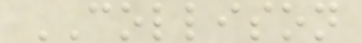COLLISON
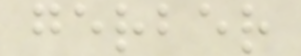gerber
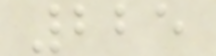225
